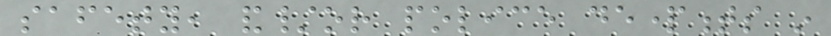safety, and/or police departments in
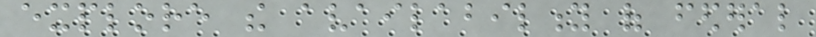explore the availability of federal
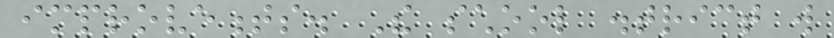improvements. The school district will
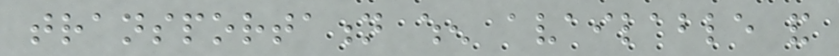transportation when available and
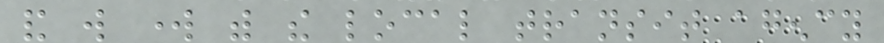and will work with the local transit agency
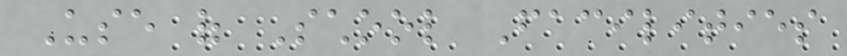Use of School Facilities
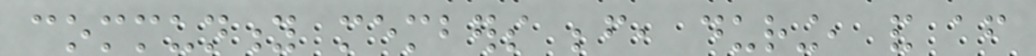community members before, during, and after
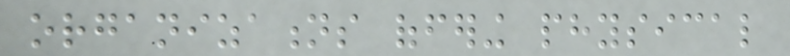organizations offering physical
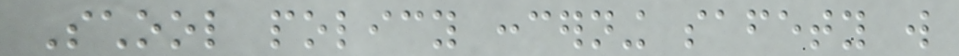School policy concerning safety will
